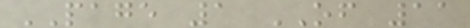PAGE 1 OF 11
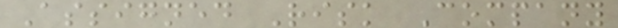Assigned Risk Company
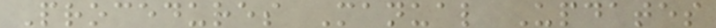Procedures Manual Updates
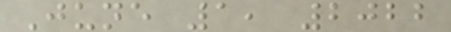June 1, 2022
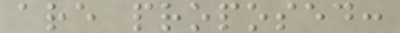are proposed:
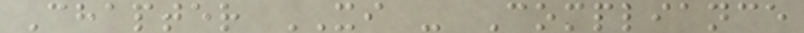Chapter XI - Compliance
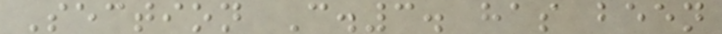Section C.3. has been
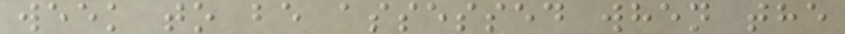week to be assessed when the
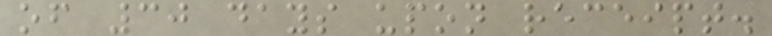of 30 days upon receipt.
